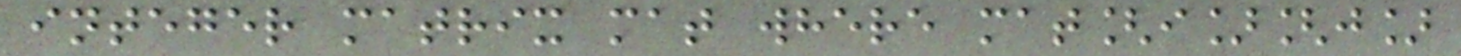integer matrix mat where mat[i][j]
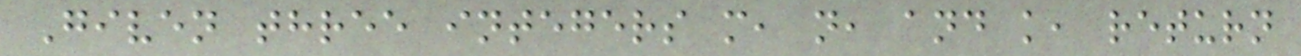Given three integers m, n, and k, return
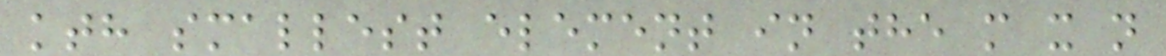kth smallest element in the m x n
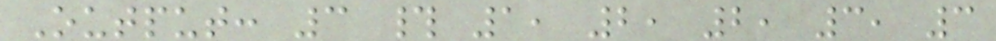Output: 3 # 1, 2, 2, 3, 3
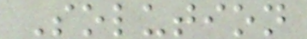Solution
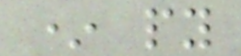* py
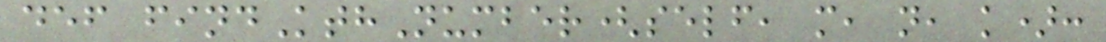def findKthNumber(self, m, n, k):
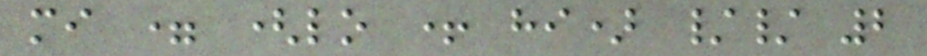mi = (lo + hi) // 2
